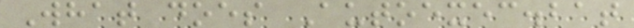What does Autoexec.bat
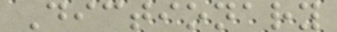Dictionary
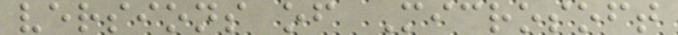versions of Microsoft
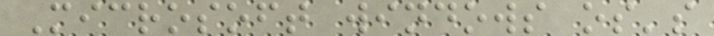Microsoft windows os's
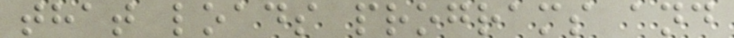that loads programs and
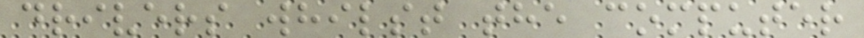drivers whilst the computer
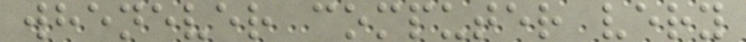whenever computer very
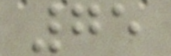75
